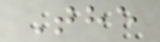The
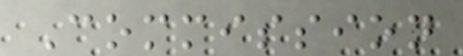Commission
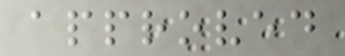approved
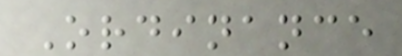Ordinance
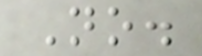No.
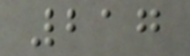217
